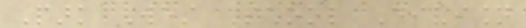Park West School Division
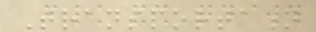Transportation
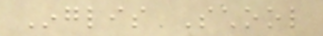Inglis School
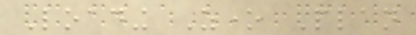Loading Zone Plan
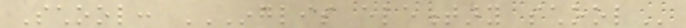School: INGLIS ELEMENTARY SCHOOL
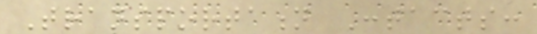Transportation Contacts:
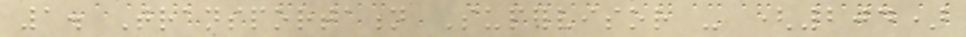1. Transportation Supervisor - (204)
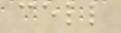cell
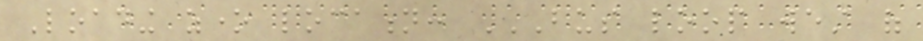Loading zone location: BUS LOOP WEST OF
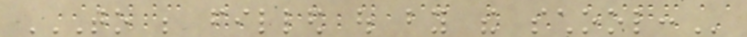TO BE FILLED OUT BY THE SCHOOL:
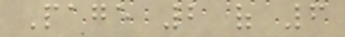Page 2 of 6
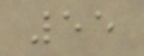55
